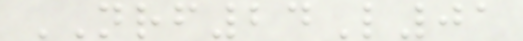NRF24L01
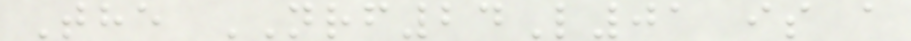The NRF24L01 is a
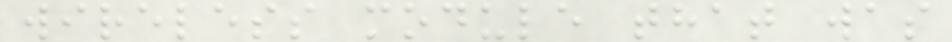wireless module that was
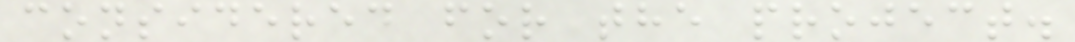considered for the project.
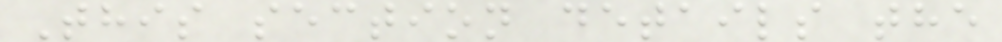This section details the
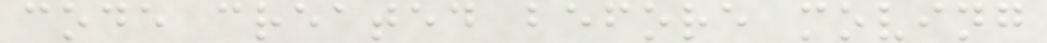code created before moving
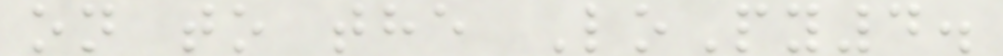on to the LoPy4.
